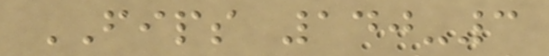FIPS 140-3
